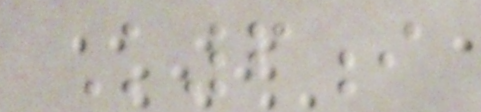K6i
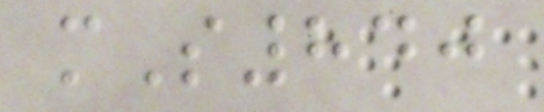mS840
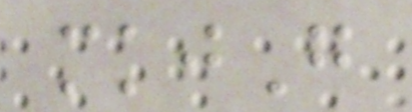mkjG
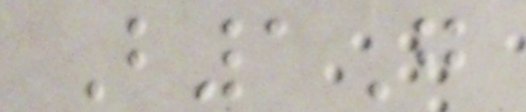B1G
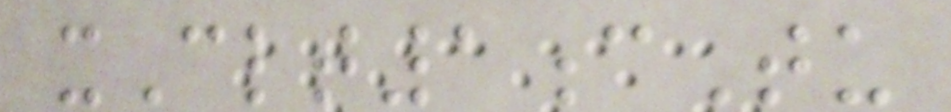xClt1cTu
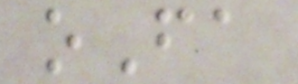oFa
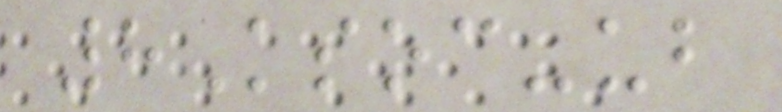8Ksoc-ub
